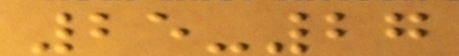25-27
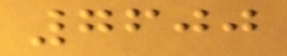7600
